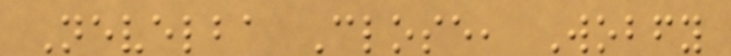Nevelba Close, Wobfy
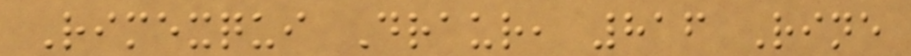Rimexqui Draur, 816 Rine
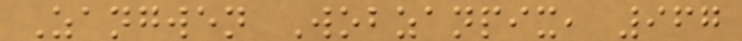Zangwen Wobzanpix, 967
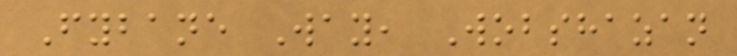Fybane Way, Wobshazan
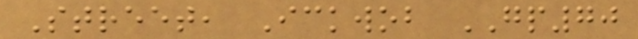Street, Ickwob GP70
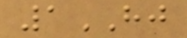1HJ
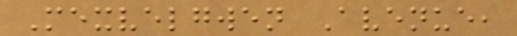Mexvelgwen Avenue,
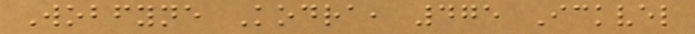Wobfyne Kodra, 475 Ickvel
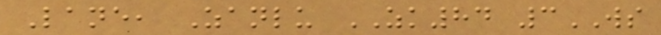Lane, Zanlu ZK84 3WS
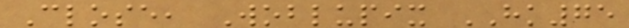Close, Woblupix HK75
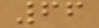66
